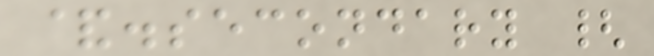&.secondary {
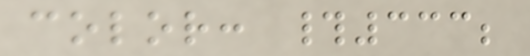color: #333;
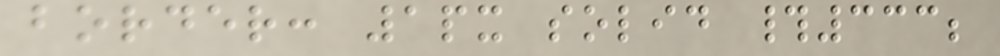border: 1px solid #333;
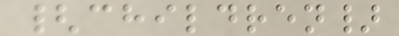{children}
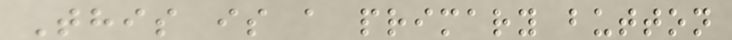This is a primary button
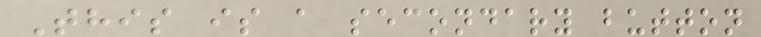This is a secondary button
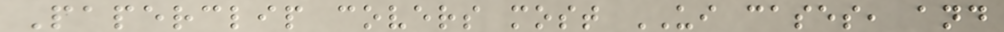Paperclip covers most UI cases, and
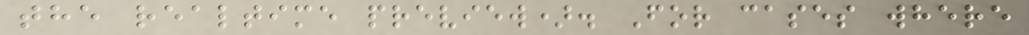the realtime preview). For cases where
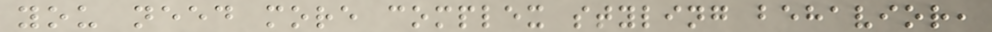you need more complex styling behavior,
